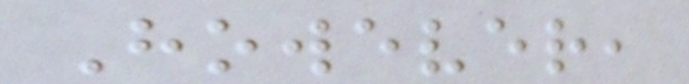However,
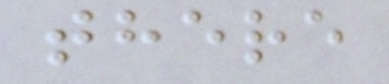there
